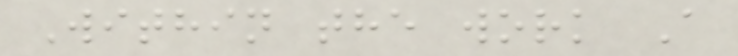Within the work A
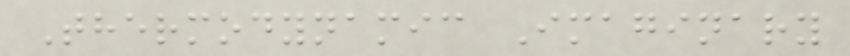Thermodynamic Imaginary
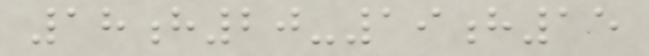18h20-19h15
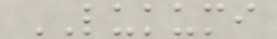LUKUMI
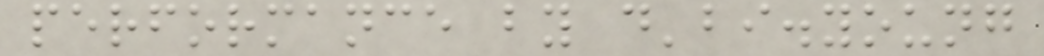performance by d'bi.young
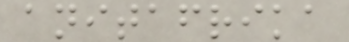anitafrika
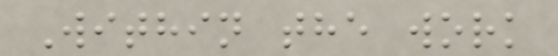Within the work
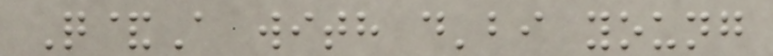Q&A with d'bi young
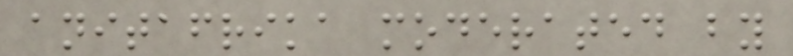anitafrika moderated by
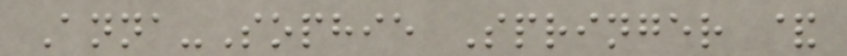Anna-Sophie Springer &
